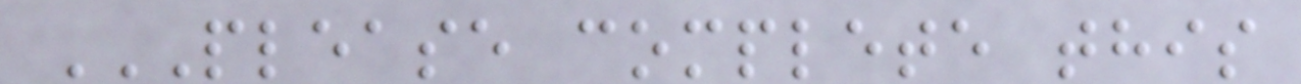PLEASE COMPLETE THIS
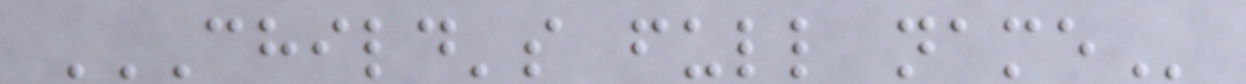CHILD'S FULL NAME
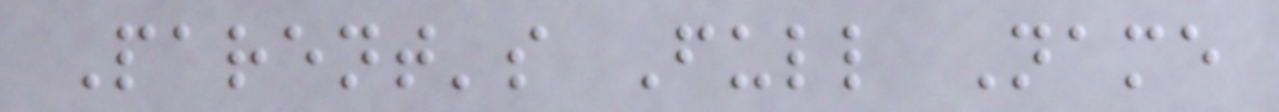Parent's Full Name
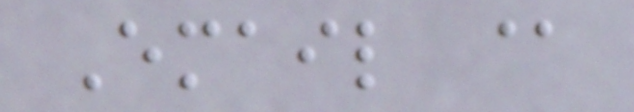Email @
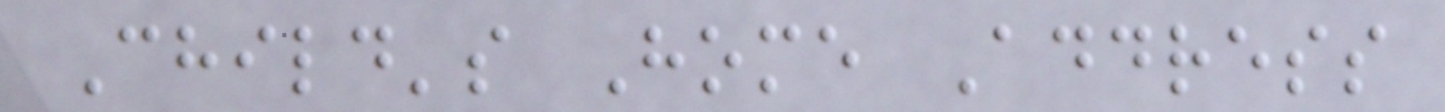Child's Home Address
